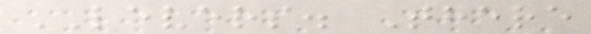LEVERS. There
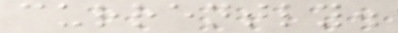currently.
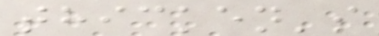thicken's
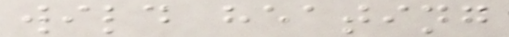wild heating
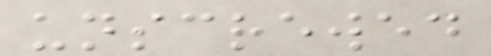unscrewed
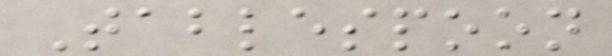Tablespoon
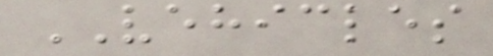VEHICLES
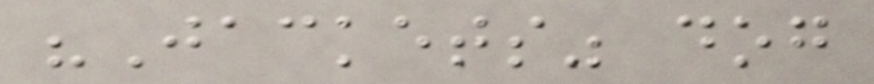"Jackets" dog
